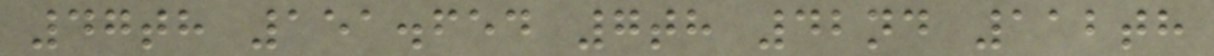47th 151.654 7th 42nd 112th
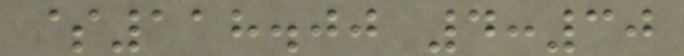$118.00 4:30
